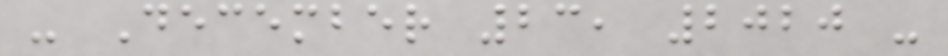- December 23, 2020 -
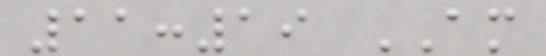11:19 AM
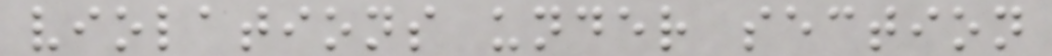violations under section
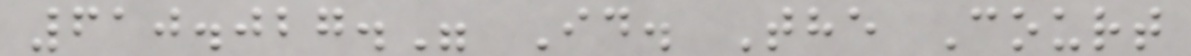610.027." Id. The Court
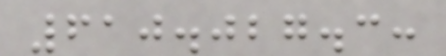610.027.3:
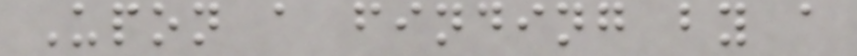Upon a finding by a
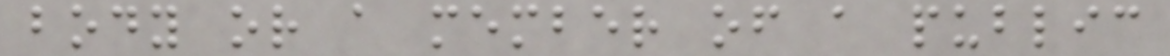body or a member of a public
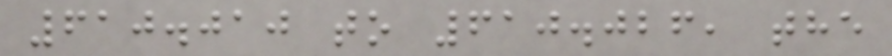610.010 to 610.026, the
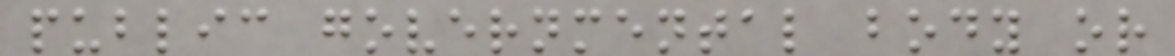public governmental body or
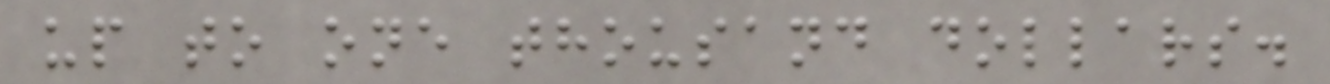up to one thousand dollars.
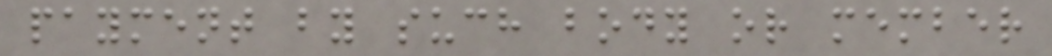payment by such body or member
